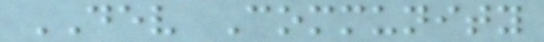DEV Community
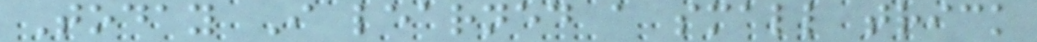Today I learned a small trick
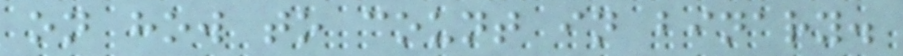on how to count in binary.
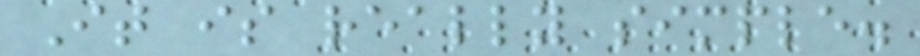It is really simple.
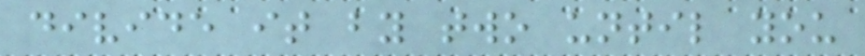divide it by two until you
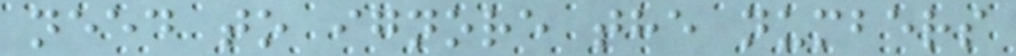need to ignore the numbers
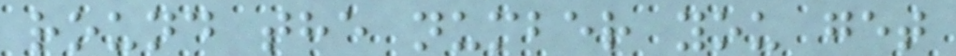round the number you get
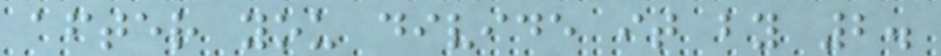after you divide it by 2.
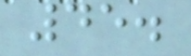45.
